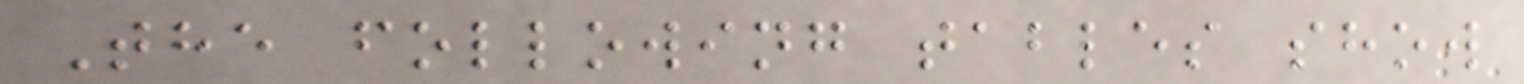The following tables show
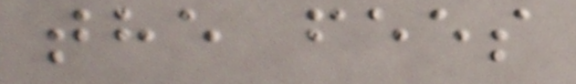the fees
